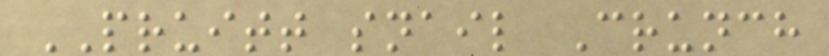PRUITT snail Crunch
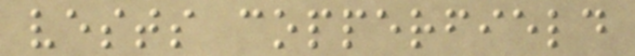vests copperfield
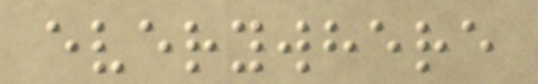everywhere
